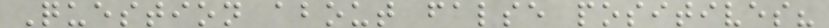Question about false positives?
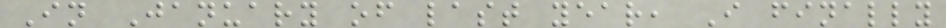In January of last year, I finally
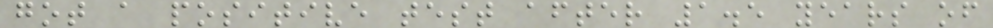got a positive test after 1.5 years of
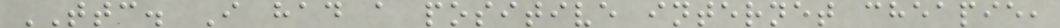TTC. I had a positive internet cheapie,
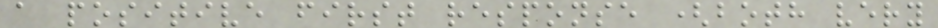a positive first response (both very
